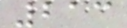213
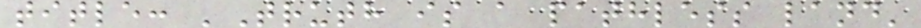title: 'Truth is a pathless land'
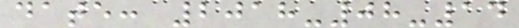date: 2018-08-14
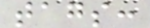tags:
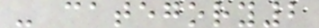- category2
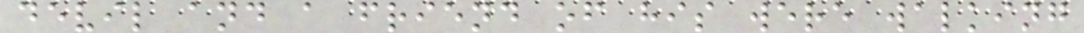devil and a friend of his were walking
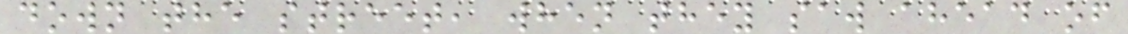down the street, when they saw ahead of
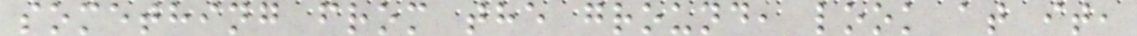something from the ground, look at it,
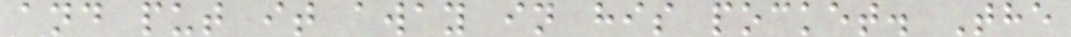and put it away in his pocket. The
